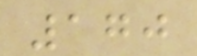170
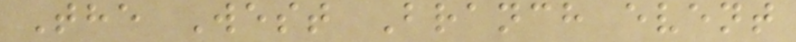The West Branch event
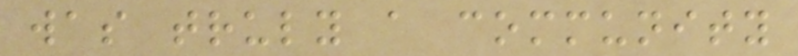was truly a community
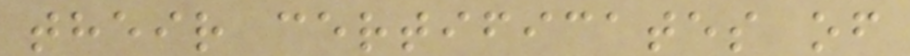their certificates of
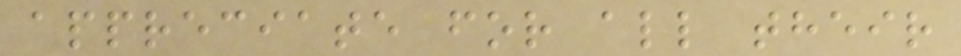appreciate for all their
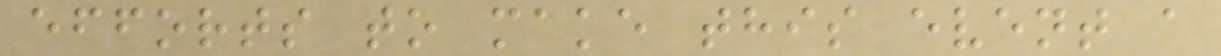efforts to make this event a
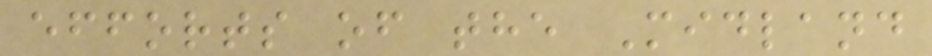efforts of the Midland
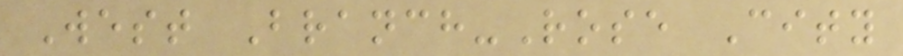West Branch-Rose City
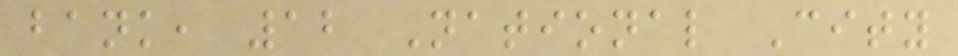bank, 12 National City
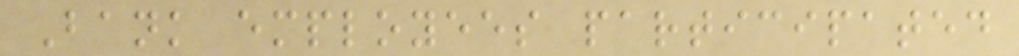Bank employees participated
